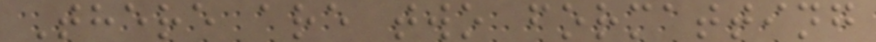There are two formatting
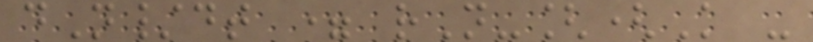dN/dt = rN-[(K -
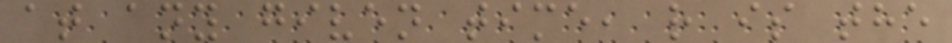at any given time, r is the
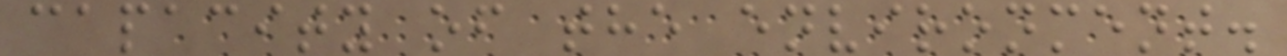capacity of the environment.
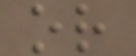or
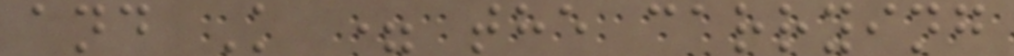and K = the carrying
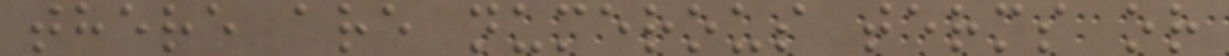there are numerous terms or
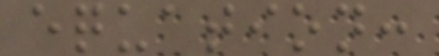equation:
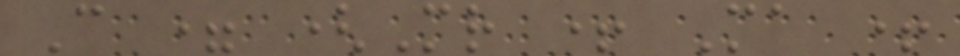C = (Mr + Ma +
